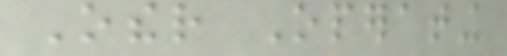Other Operating
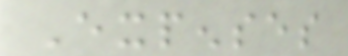Expenses
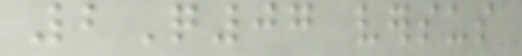2Q07 versus
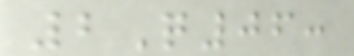2Q06:
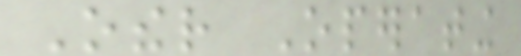Other Operating
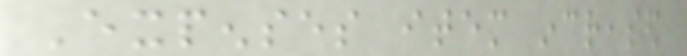Expenses item increased
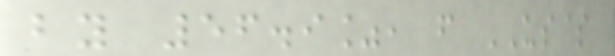by 56.9%, from US$
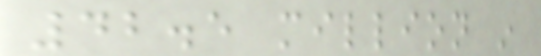42.5 million in
